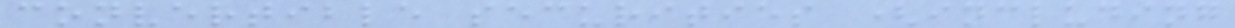convertible securities (including
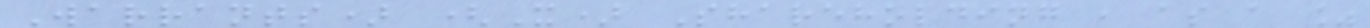Warrants) (X) Shareholding , as a %
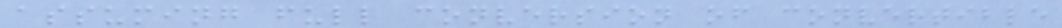assuming full conversion of convertible
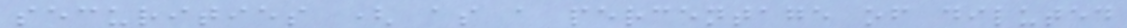securities ( as a percentage of diluted
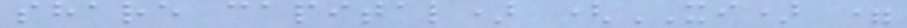share capital) (XI) =
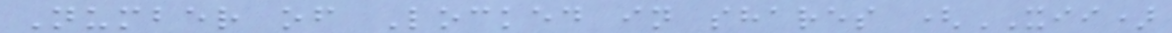Number of Locked in shares (XII)
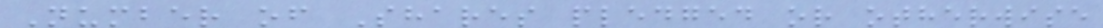Number of Shares pledged or otherwise
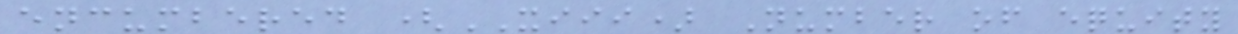encumbered (XIII) Number of equity
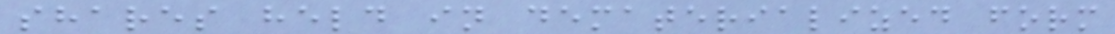shares held in dematerialized form
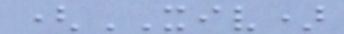(XIV)
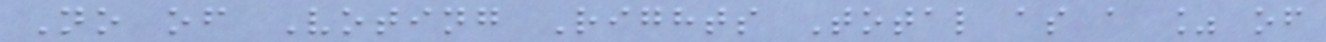No of Voting Rights Total as a % of
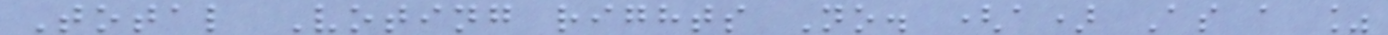Total Voting rights No. (a) As a %
